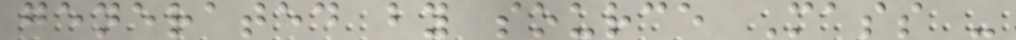generated by source Mass -
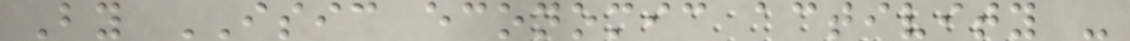By ISIC economic activity -
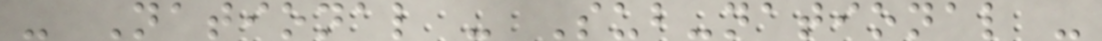- National - Sub-national -
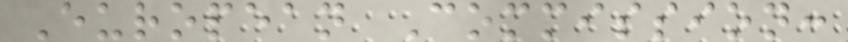European Commission:
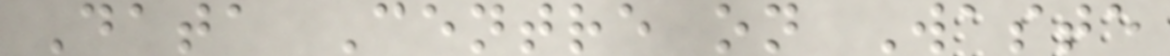Data Centre on Waste
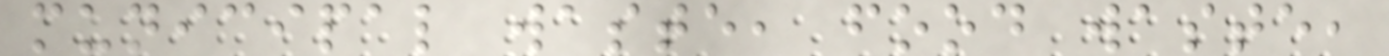municipal waste, food waste,
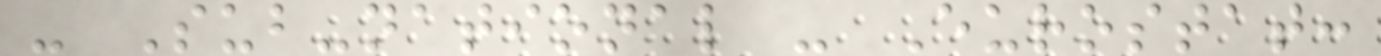- Sub-national - Eurostat:
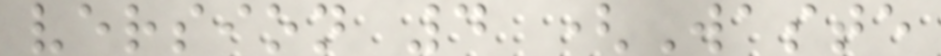version 4 (Waste
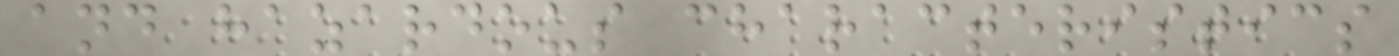and hazardous characteristics
